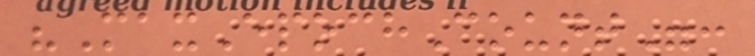"MaxEpochCount":
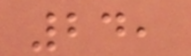24,
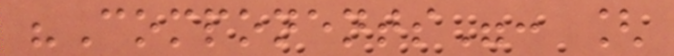"Components": [
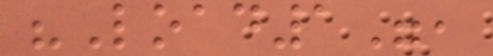"Load1",
